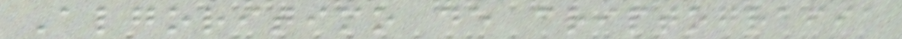Algoritimo de criptografia
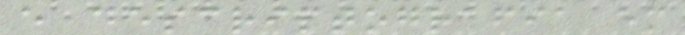e descriptografia em
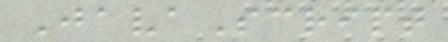JavaScript
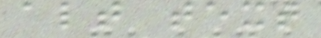alt text
